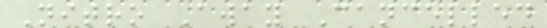Nitro Away Cancelled
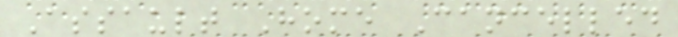Assault Home Cancelled
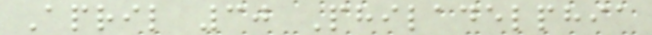April 30 Philadelphia
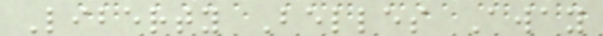Liberty Belles Away
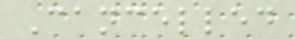Cancelled
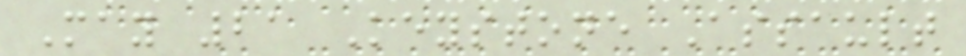May 21 Keystone Assault
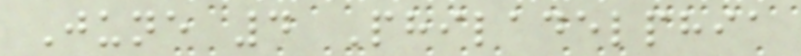June 4 Philadelphia
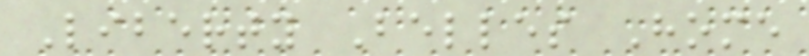Liberty Belles Home
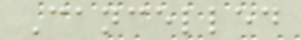Cancelled
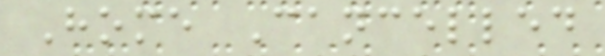Home Cancelled
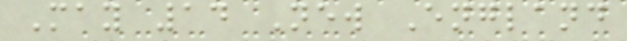May 14 New England
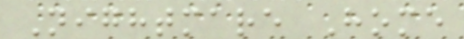Nightmare Home
